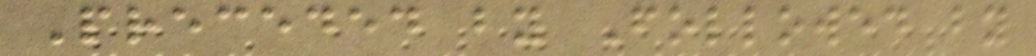Preceded by Followed by
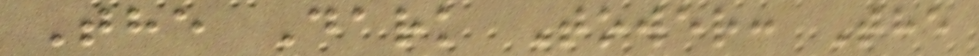The Dark Tower: The
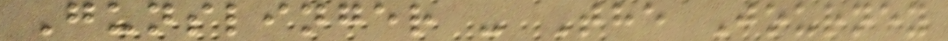Gunslinger - The Journey
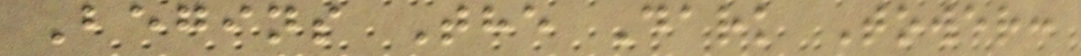Begins The Dark Tower:
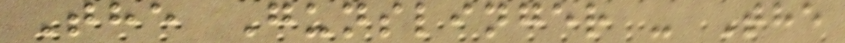The Gunslinger - The
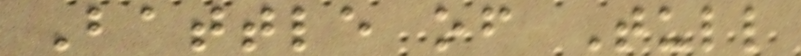Battle of Tull
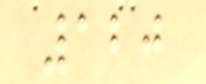120
